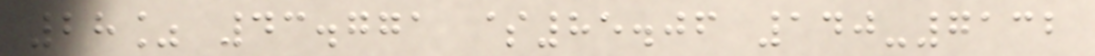28% 43.771 $85.06 140-7132
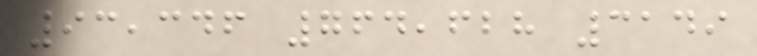93,346 764,628 3149
